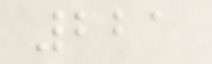221
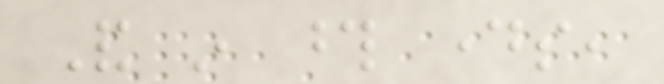And in those days,
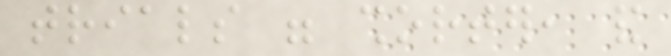trials were shorter, and
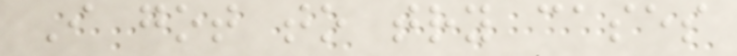I got to try cases
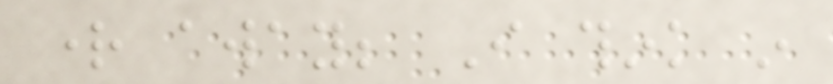right away; I think in
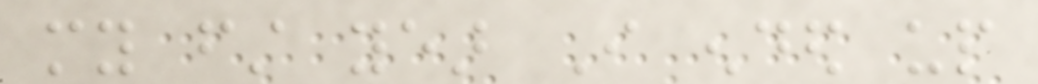my first year I ended up
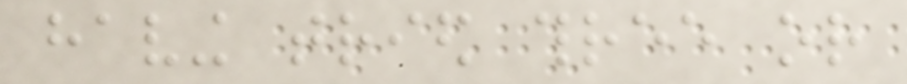having tried three or
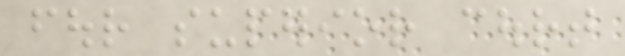four superior court
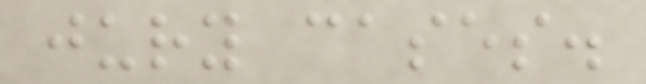jury cases.
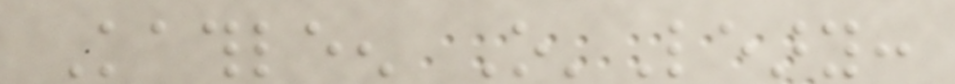Kathleen O'Leary:
